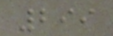299
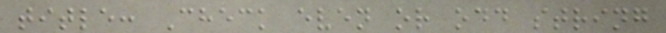title: Check even or odd string
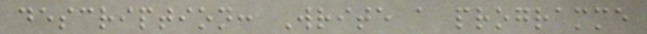description: Write a programme
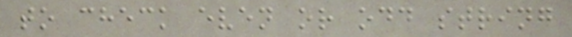to check even or odd string
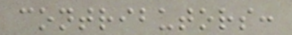contributors:
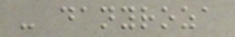- danyroza
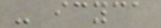- icyca
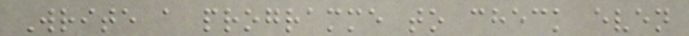Write a programme to check even
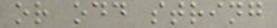or odd string
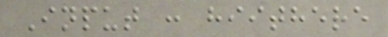Input : hiithere
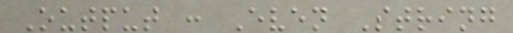Output : Even String
